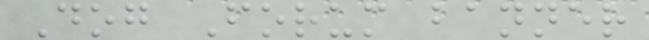Dog Forum banner
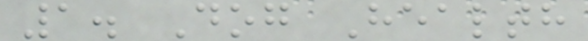1. Dog Health
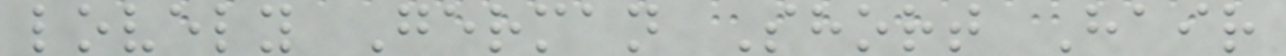lovely German Short Hair
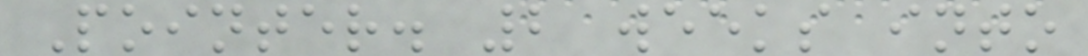Pointer. 2 weeks into
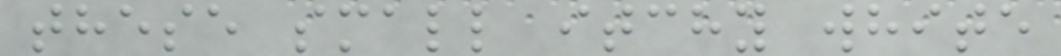these small itchy white
